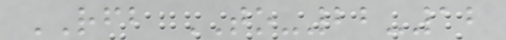RFB TO-22-12
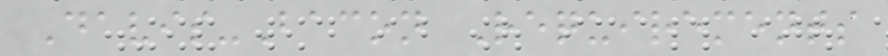Davis-Bacon Requirements
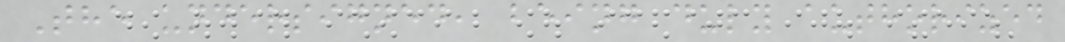The undersigned, being duly authorized
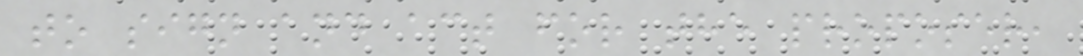to sign and act for the proposer,
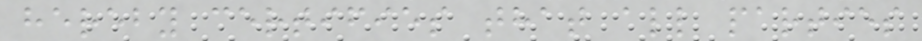hereby certifies that all parties
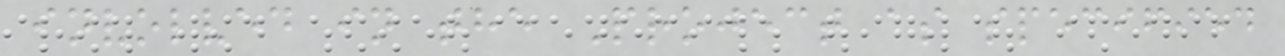involved in the Project as specified
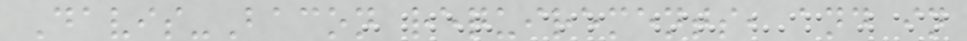Davis-Bacon requirements, and in
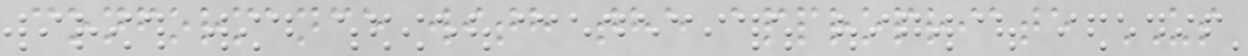conformance with the appropriate US
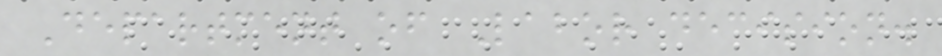Department of Labor decision.
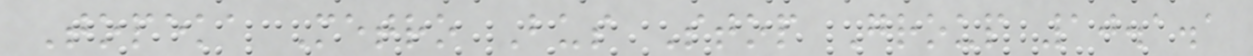Topeka Metro Bus Stop Group 10.1.1
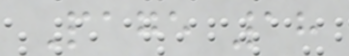Page 18
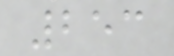253
